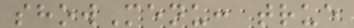showMenu: true
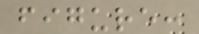figure:
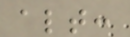alt:
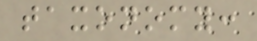taxonomy:
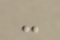-
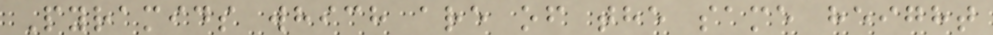Pyramids which are of the same height
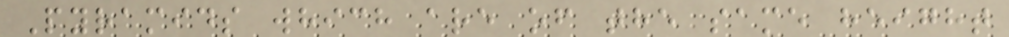Pyramids which are of the same height
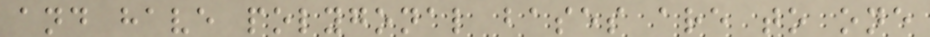and have polygonal bases are to one
